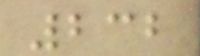232
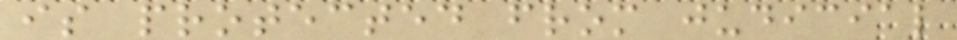is protected from judicial
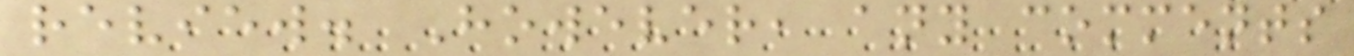review. However, any comments
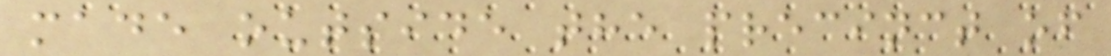made outside the precinct of
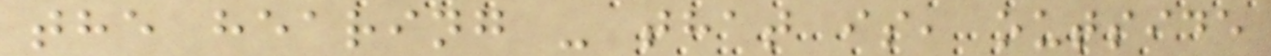the hearing - that is, outside
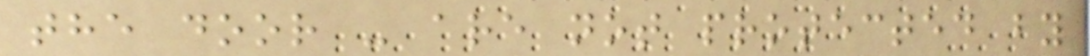the door - are not protected by
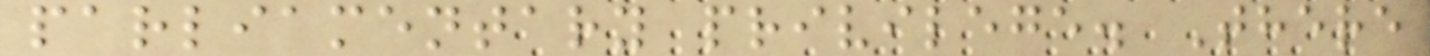parliamentary privilege. There
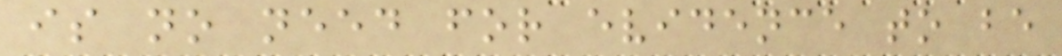is no need for evidence to be
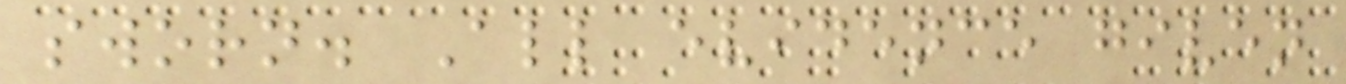sworn. All evidence given
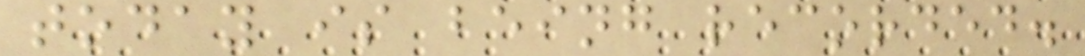today is being recorded.
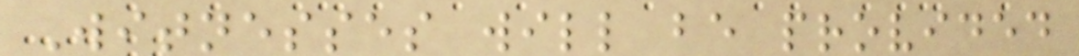Witnesses will be provided
